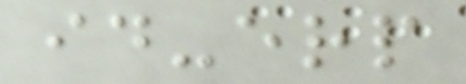id-erp
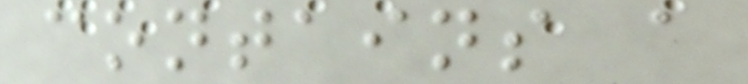contains a
